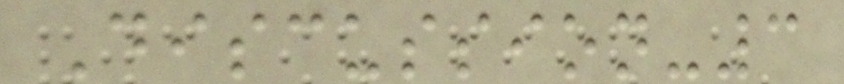Discussion-3
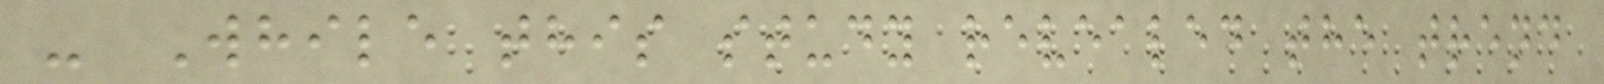- While this study revealed the trend
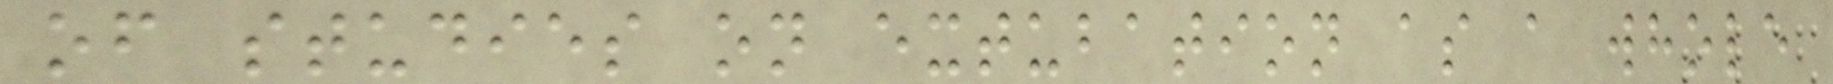of studies on extubation as a whole
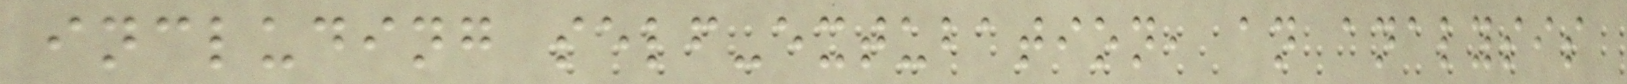including self-extubation, an analysis
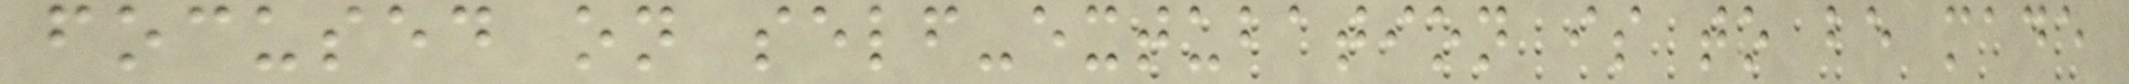focused on self-extubation is to be made
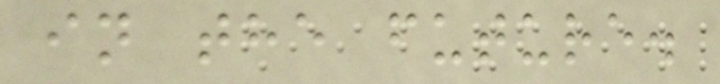in the future.
